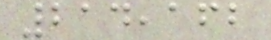214,162
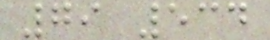79 534
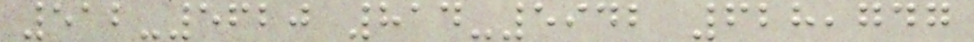512-5620 814-5942 628,747
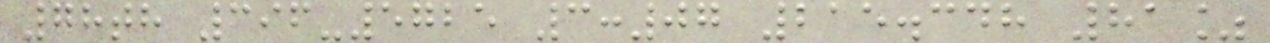78th 396-5725 3:07 215.348 81%
